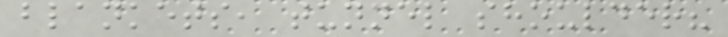blankets, tunnel shoulder?
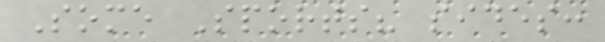Some Sports? sides:
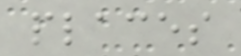places
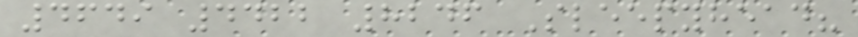4649 4422 8246 Sleepyhead?
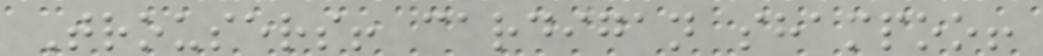Trousers! cardigan shampoo!
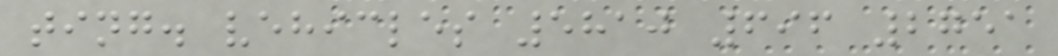ting. vehicles 5810 696 2751
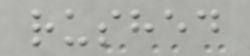rushed
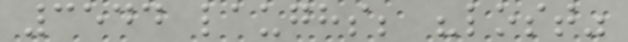3544 laughs; "lost"
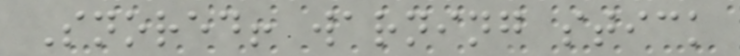Snored! warning stick
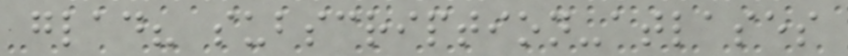glad? subscription-atlases
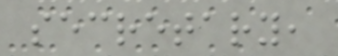secretary,
